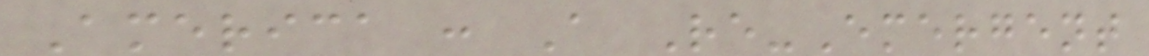America : A Re-Emergent
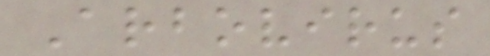Arbovirus
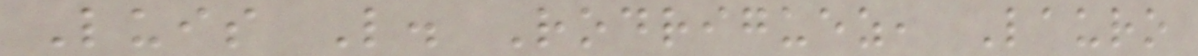Luis L. Rodriguez, Lauro
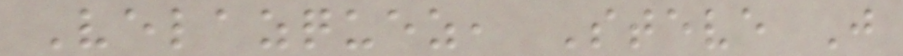Velazquez, Steve J
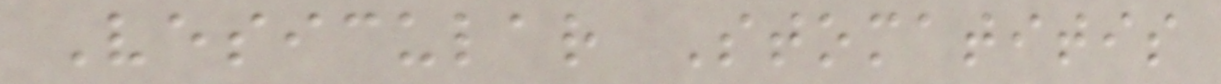Vesicular Stomatitis
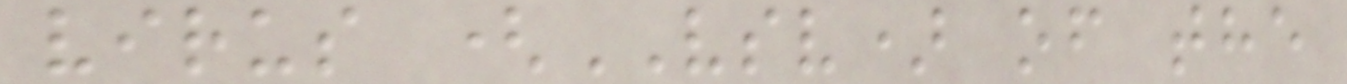virus (VSV) of the
